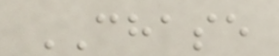CHASE
